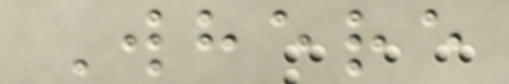Where
